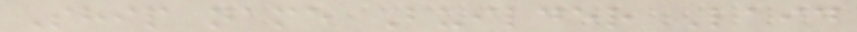Ship name Builder Laid
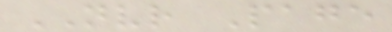NVR Page
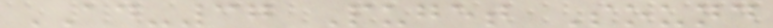AD-37 Puget Sound
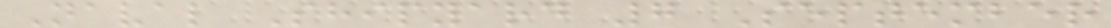Naval Shipyard 7 September
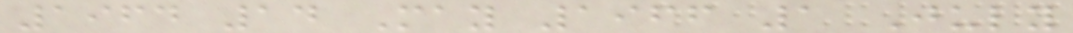1964 14 May 1966 1 July
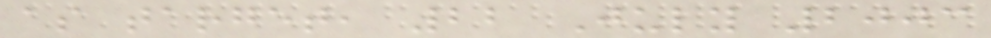as target, 22 July 2003
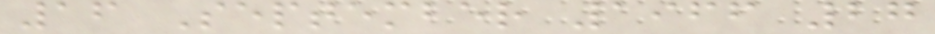16 September 1966 27
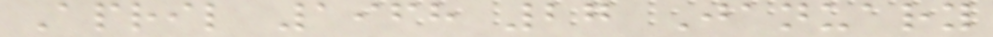April 1968 27 January
